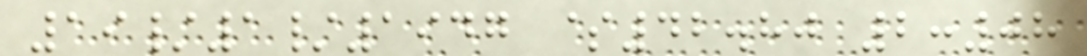19/1/1947 $42.80 2:08
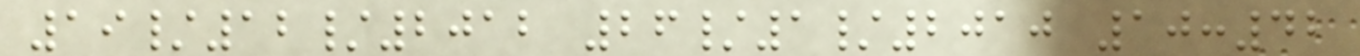19/12/2012 26/1/2010 10:42
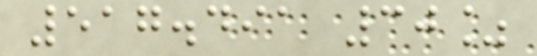517.491 30%
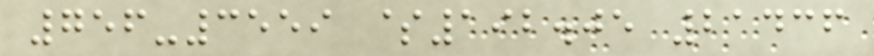756-3559 $192.05 21436
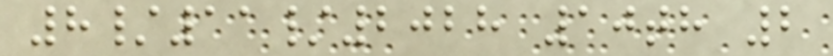8/11/2028 10th 2
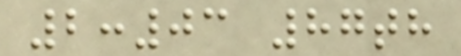2:03 87th
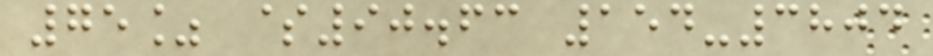75% $90.63 154-3804
